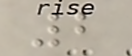2
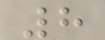8
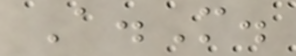A.M.
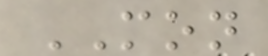MON
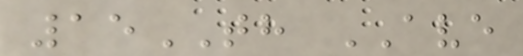15TH AVE
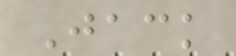Jack
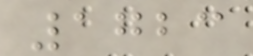1723
